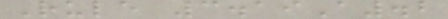Rule 3.19A.2
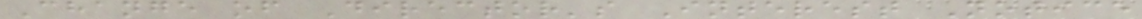Change of Director's Interest Notice
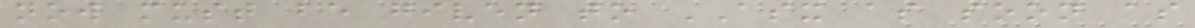now must be given to ASX as soon as
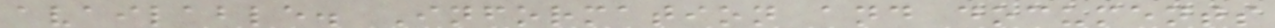available. Information and documents
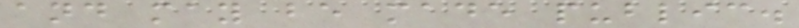and may be made public.
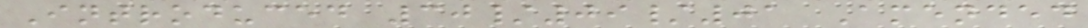Introduced 30/09/01 Amended
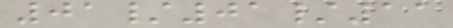01/01/11
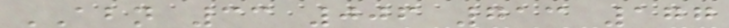ABN 33 006 713 177
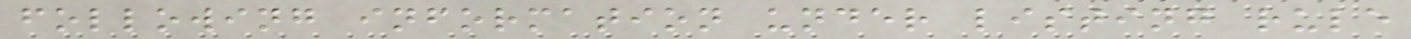following information under listing rule
